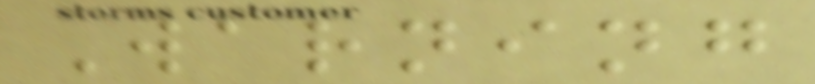Warning
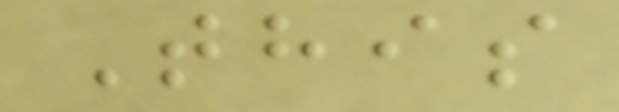This
